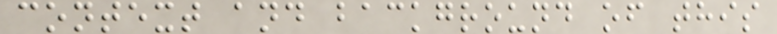context and background of this
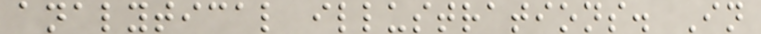analytical illustrations. In
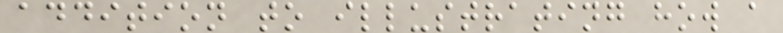addition to illustrating how a
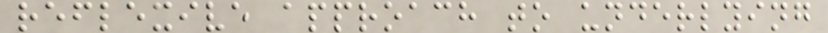reflexive approach to underlying
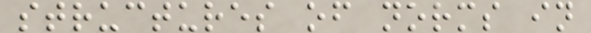structures of norms in
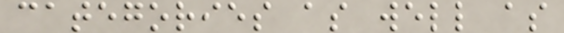categories as well as
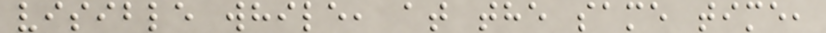visible while, at the same time,
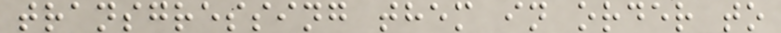transgressing them in order to
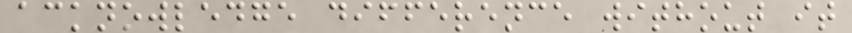acknowledge difference without it
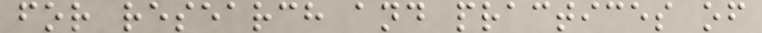for research and practices of
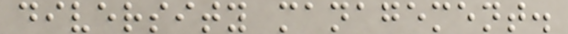diversity management.
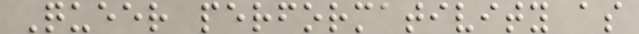Queer performativity as
